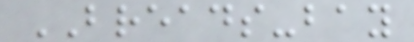BREADS-bay
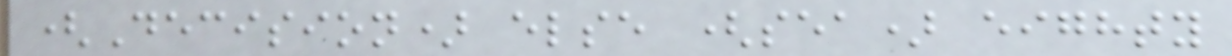(Decision) else (sea) eighty
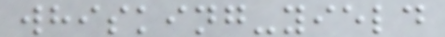whisking-yield
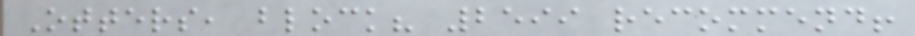Otters, block? 2599 recommend!
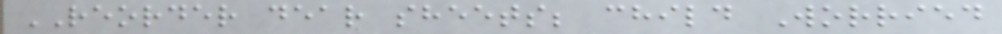REORDER dear sheets; child Worried
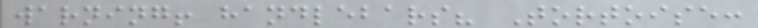warning! handlebars? Tortoise:
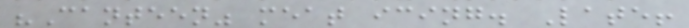"Canteen" meat icing. Late!
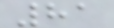81
